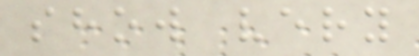show very
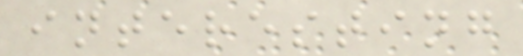interesting
